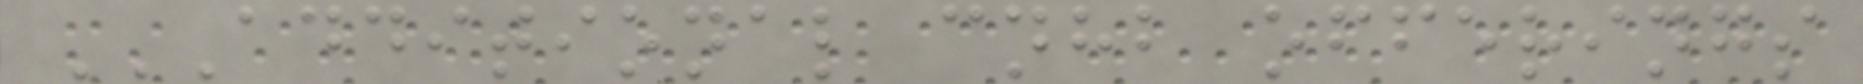ADDITIONAL CNHB OFFERINGS
